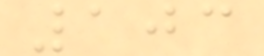103
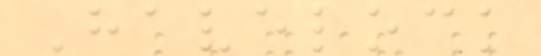Havelock
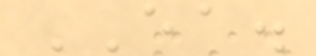EA.
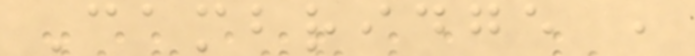Cambridge ,
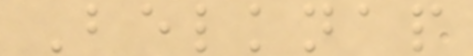Belknap
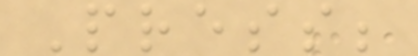Press;
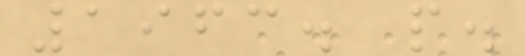1963. p.
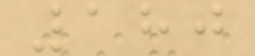180
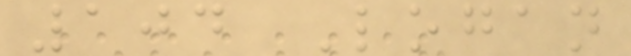104 Logan
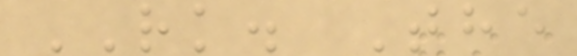RK. The
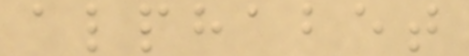alphabet
